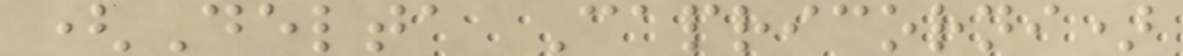(Delta Capricorni)
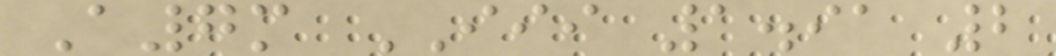A7m III 1.91 2
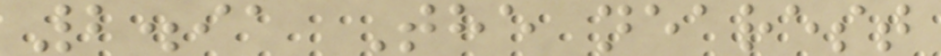2.91 The nearest
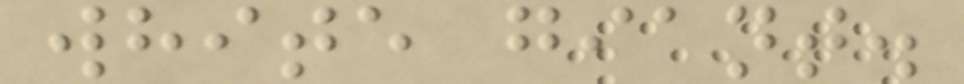white giant.
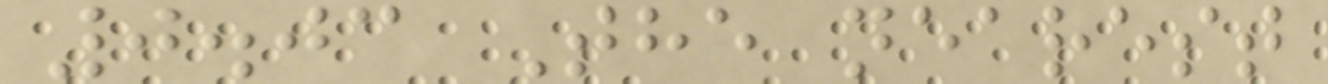0.03 The nearest
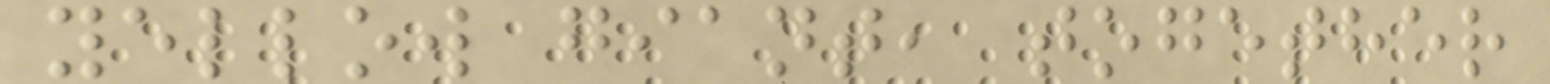yellow giant, together
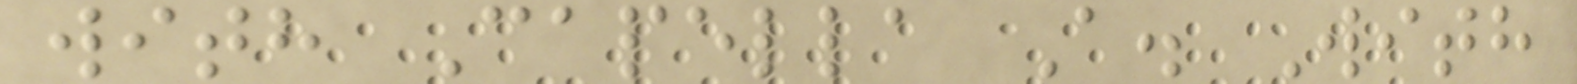with Capella A. With
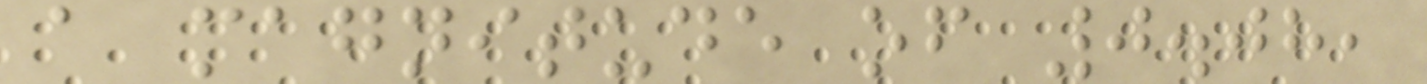a magnitude of 0.08,
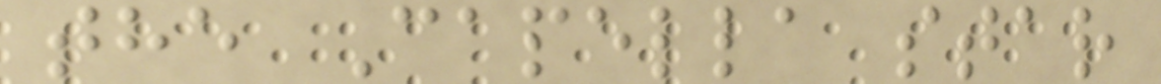the Capella star
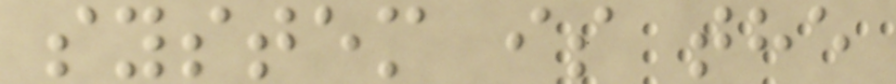system is the
